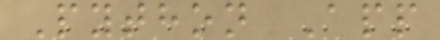Python App
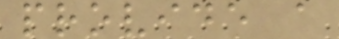provide a
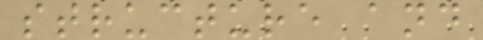structure and
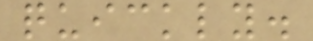quickly.
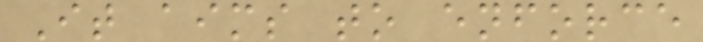It aims to enforce
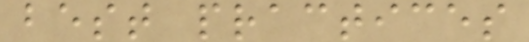best practices
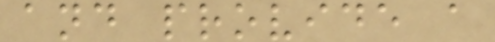and provide a
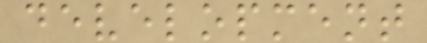development
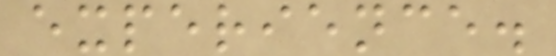experience.
